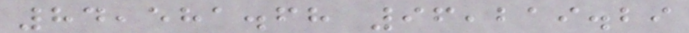84,581.68 96,219.29
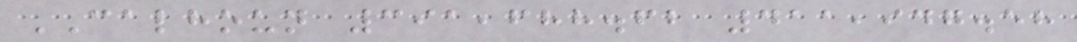CALHOUN 391,688.62 411,947.58
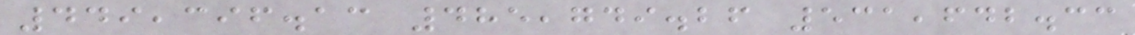449,396.13 485,749.26 531,642.33
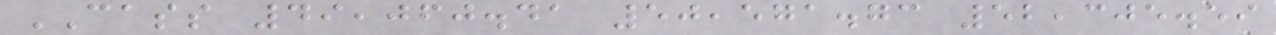CASS 49,060.41 50,571.73 52,305.59
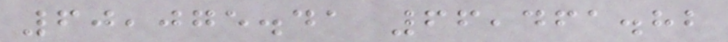60,075.41 66,461.82
